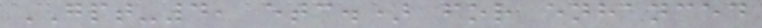GPT-4, etc.) for enhanced
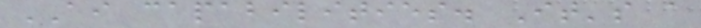AI capabilities. It's a
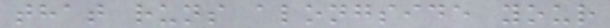that runs alongside your
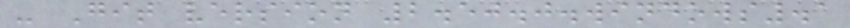- Git version 2.50.0.windows.1
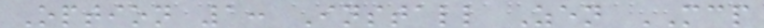Option 1: Install Zen MCP
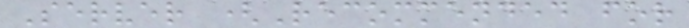Server (Recommended for
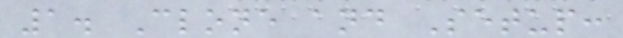1. Clone and Setup:
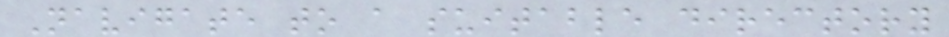Navigate to a suitable directory
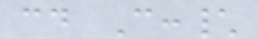cd C:\
